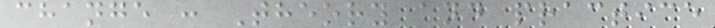change : Theory and practice
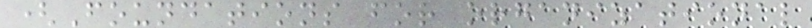(Foundations for organizational
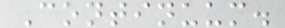Continuum.
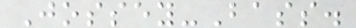Jossey-Bass.
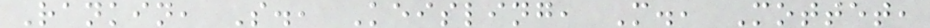Rankin, S., Keisling, M., Mottet,
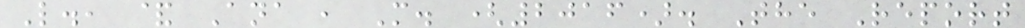L., & Ana , M. (2016). The Report
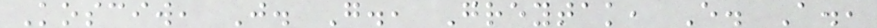Kosciw, J. G., Greytak, E. A.,
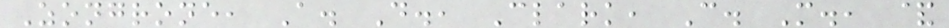Zongrone, A. D., Clark, C. M., &
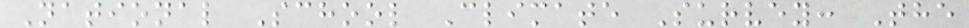National School Climate Survey: The
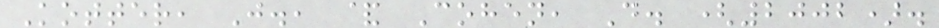Kotter, J., & Cohen, D. (2002).
